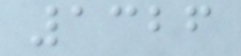1326
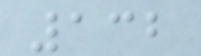132
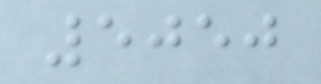5050
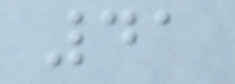41
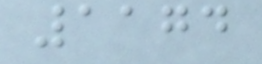1174
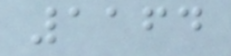1164
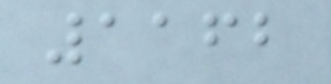1162
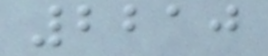2210
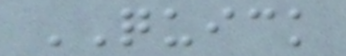QUICK
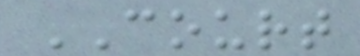COURT
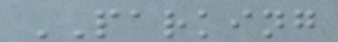PARKING
